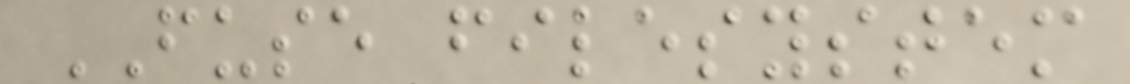FUSE filesystem
